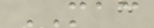MAC
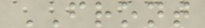FRONT
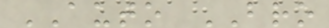AUTO BRO
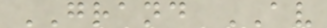GRAND AV
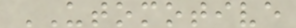UTOMOTIVE
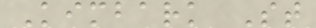Kimbark St
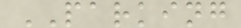PARKING
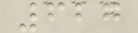627
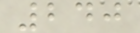240
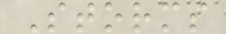Storms
